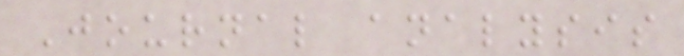Journal analysis
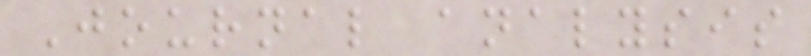Journal analysis
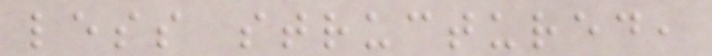less structured,
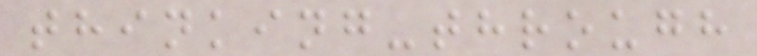thinking-through
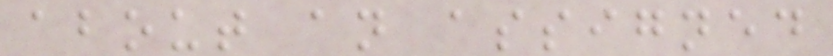about an assigned
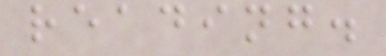reading.
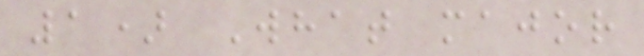1) What major
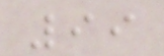99
